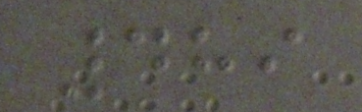489
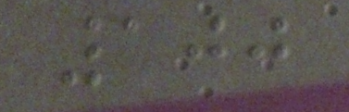100
